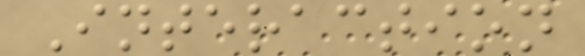Interaction
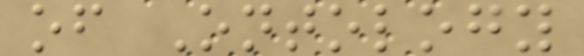of Ontology
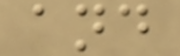and
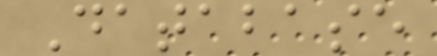Database
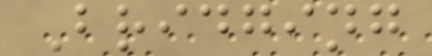Bridging
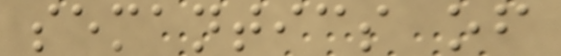semantics of
